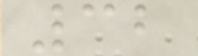32
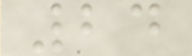24
